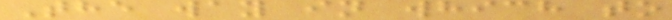The way in which to
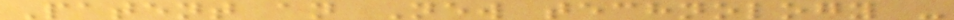Patent an New technology -
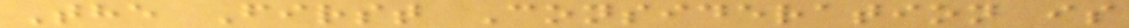The First Consideration is
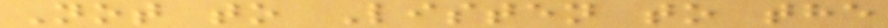Not to Listen to the
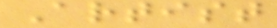Artist
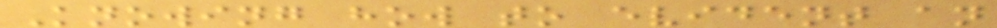Knowing how to evident an
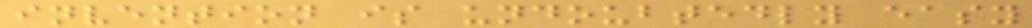invention is undoubtedly easy
